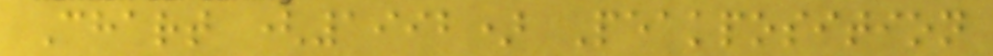Chart (1992) Peakposition
